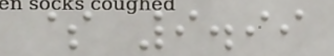$ 9.99
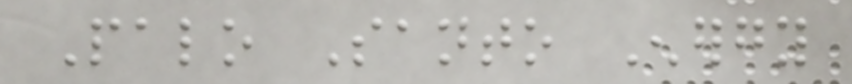Palo Santo Energy
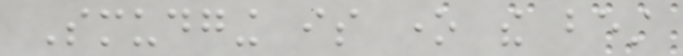Smudging is one the best
